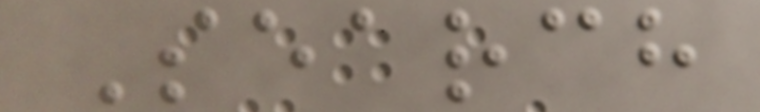Search
